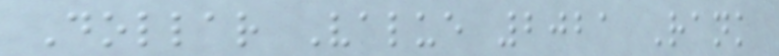Dollar Value 2021 Rank
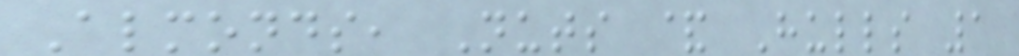Almonds, Nuts & Hulls 1
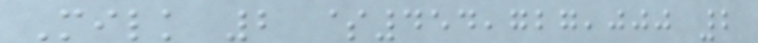Milk 2 $454,727,000 2
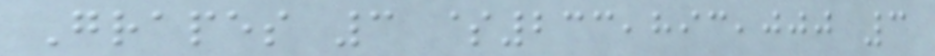Grapes 3 $233,893,000 3
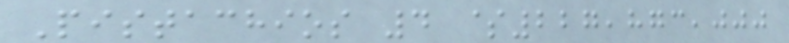Pistachios 4 $227,873,000
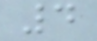4
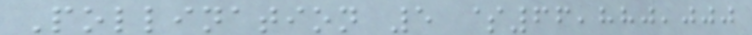Pollination 5 $66,880,000
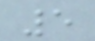5
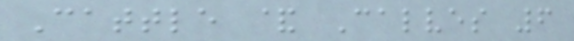Cattle & Calves 6
